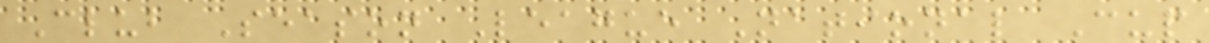Club Season League National Cup
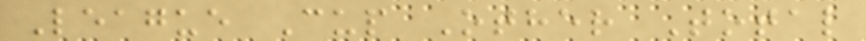League Cup Other Total
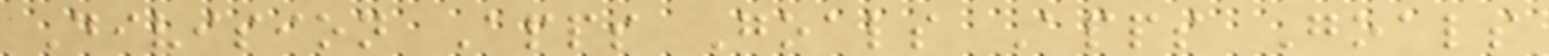Division Apps Goals Apps Goals
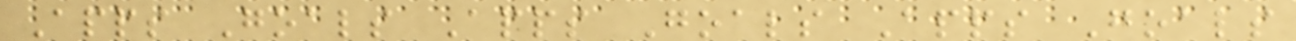Apps Goals Apps Goals Apps Goals
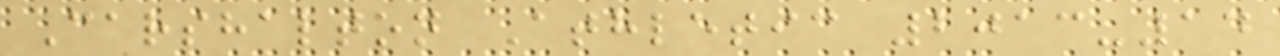Carshalton Athletic 2013-14
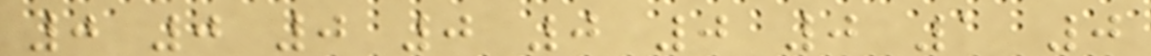0 0 0 0 0 0 0 1 0
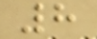8
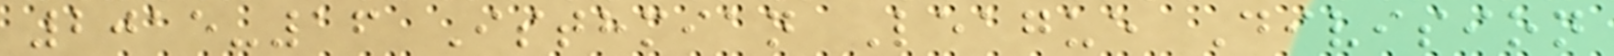2015-16 Isthmian League Division
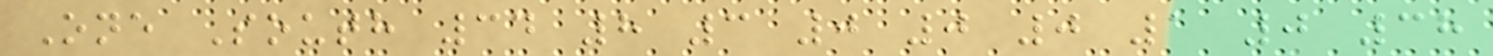One South 34 8 3 0 0 0 1 0 38
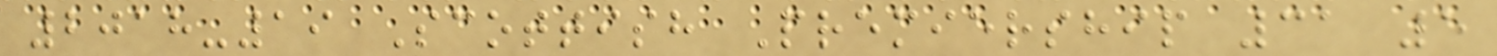2018-19 Scottish Premiership 31 5
